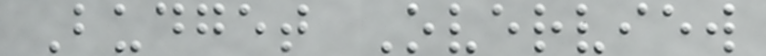Budget Overview
